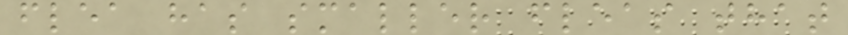flea has smaller fleas that
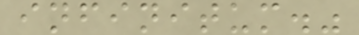infinitum."
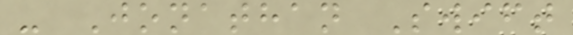- Jonathan Swift
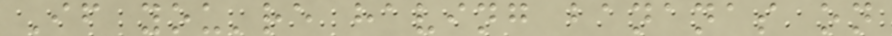If you're having bananas on
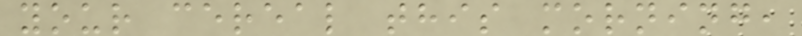your cereal this morning,
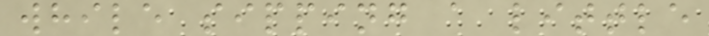while sipping a little
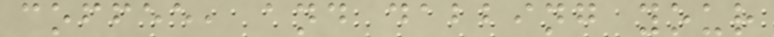coffee, and dabbing your
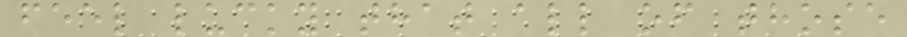feel lucky that all of those
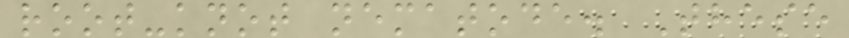root-knot nematode. These
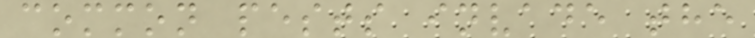common pests invade the
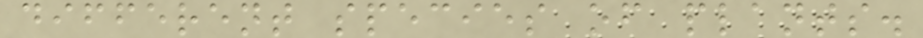different species of plants.
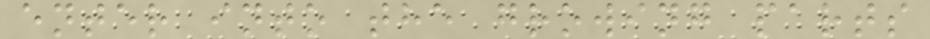enter into the growing parts
